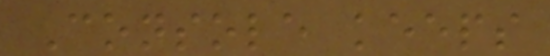Console keeps
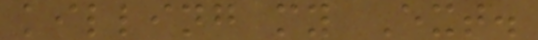killing my Ext.
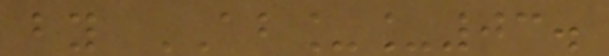by AB__03.
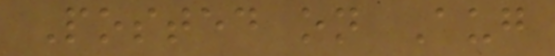Posted on Aug
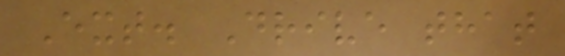Ext. Drive that
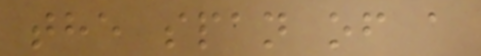the span of a
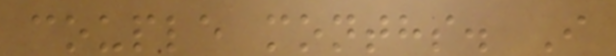couple months. I
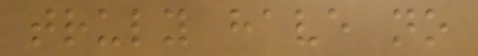truly have no
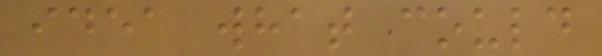idea what could
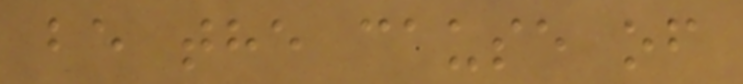be the cause of
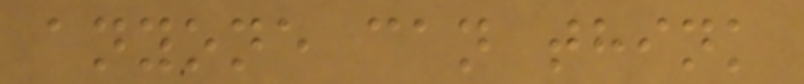anyone can think
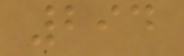294
